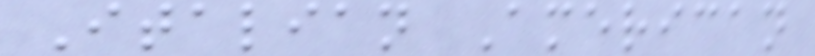Italian American
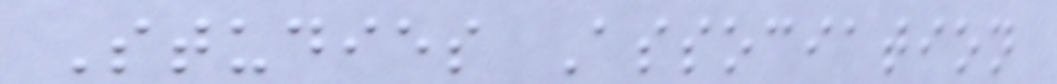Studies Association
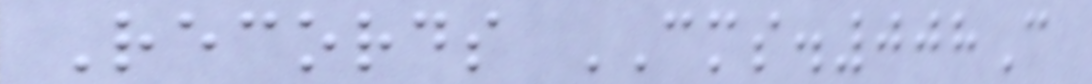Records CMS.008C
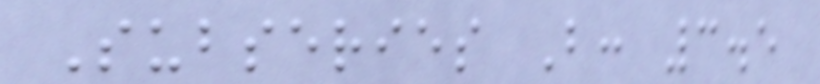Subseries B: 3.5
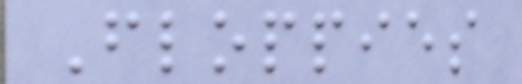Floppies
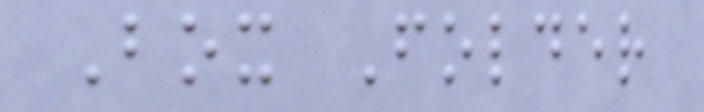Box Folder
